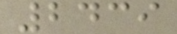2439
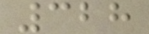328
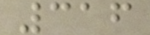316
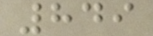849
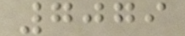7079
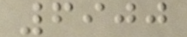6900
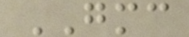GMC
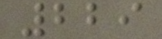229
